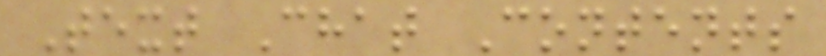Text Chat Contents
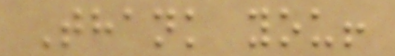Thank you!
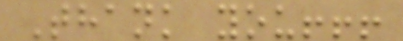Thank you!!!
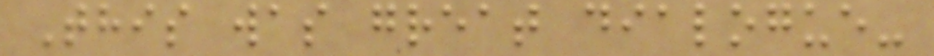This was great dialogue-
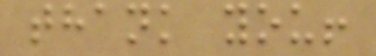thank you!
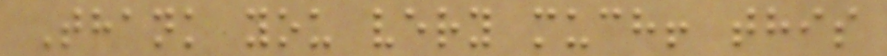Thank you very much! this
